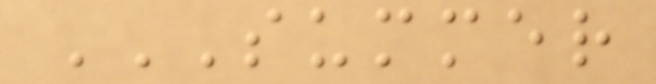SUMMER
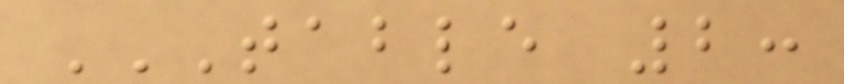TABLE 2:
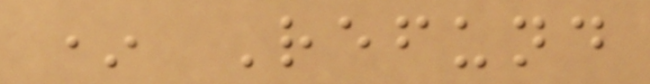* Refund
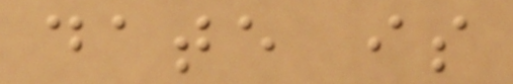date is
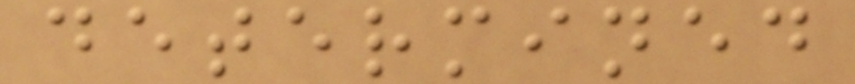determined
